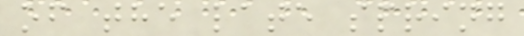of the late spring
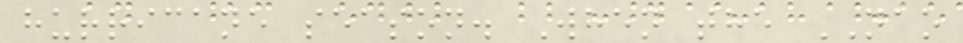hurricane season. When the NAO
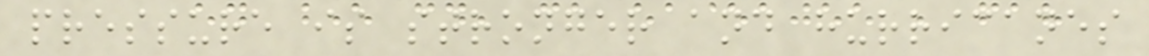pressure is stronger and hurricanes
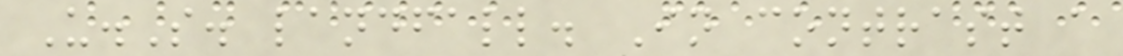U.S. landfall. In contrast a
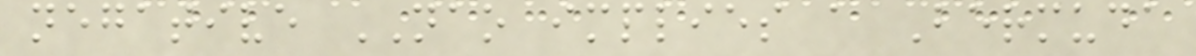negative NAO implies a Bermuda
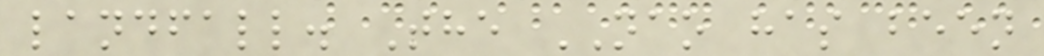landfall. The NAO has been
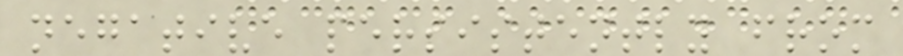negative persistently from
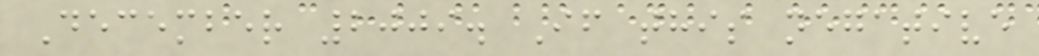December 2009. If this negative
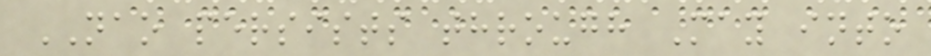NAO persists through May into
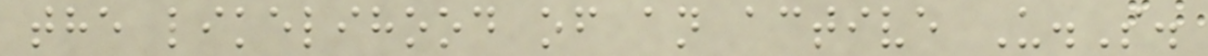the likelihood of an active U.S.
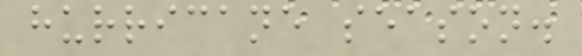hurricane season.
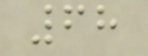68
